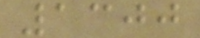1300
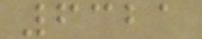6321
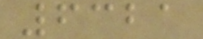6321
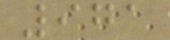971
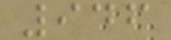946
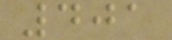401
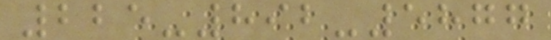225-892-5877
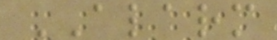ALARM
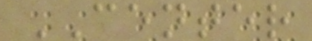CENTER
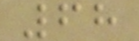68
